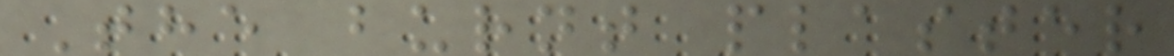The burnt plaster
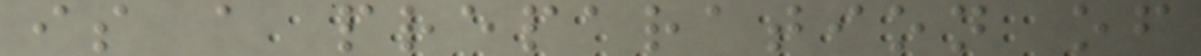is a preparation of
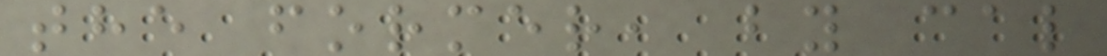the former, by cal
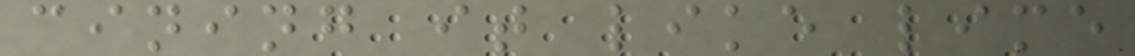cining it like lime
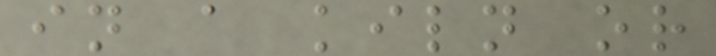in a kiln or
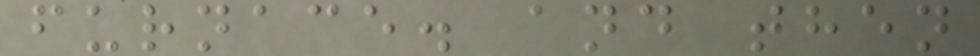furnace. and then
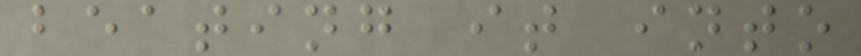beating it into
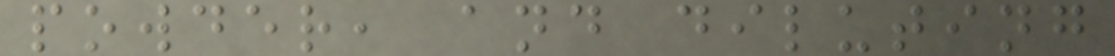powder, and diluting
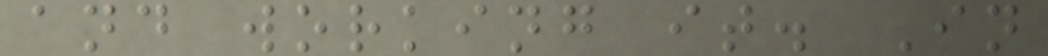and working it. In
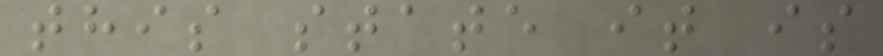this state it is
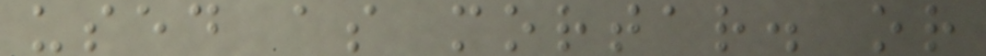used as mortar. or
